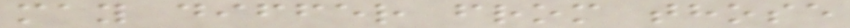may differ from those
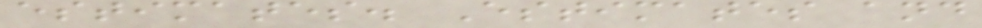estimates. Estimates and
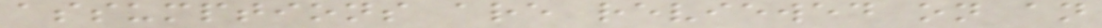assumptions are reviewed on an
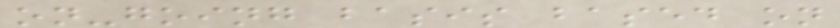on-going basis based on
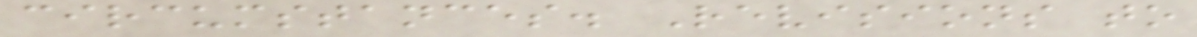circumstances. Revisions to
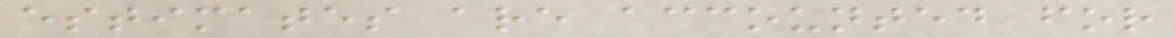estimates are accounted for
